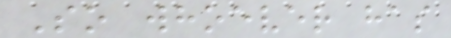So whoever has
